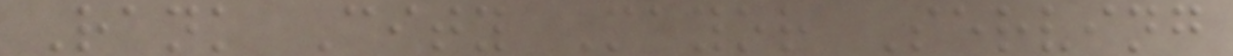Rank City Mayor Serving
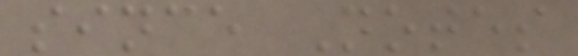since Notes
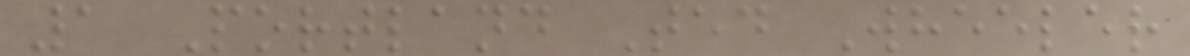1 Portland Ted Wheeler
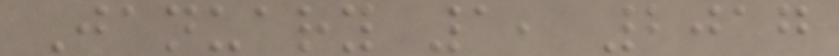January 1, 2017
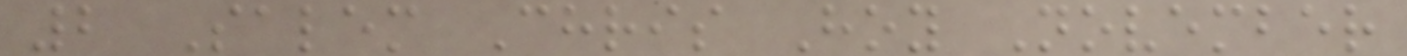2 Salem Chris Hoy November
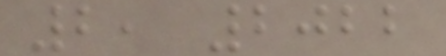2, 2022
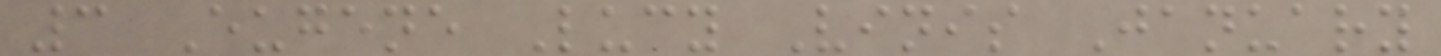3 Eugene Lucy Vinis January
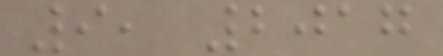9, 2017
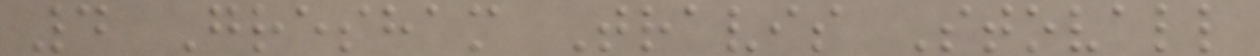4 Gresham Travis Stovall
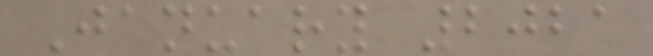January 2021
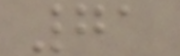71
